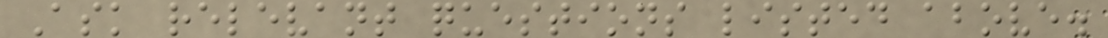Ask relevant questions listed above.
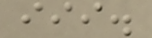iii.
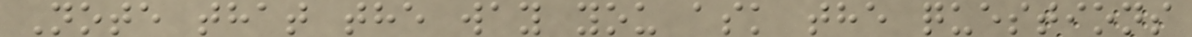Note that the way you ask the questions
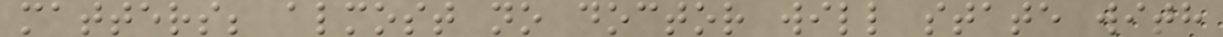matters; almost no doctor will state with
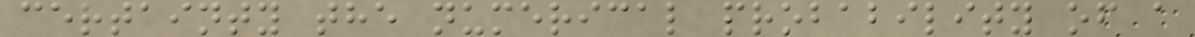certainty the numerical probability of a
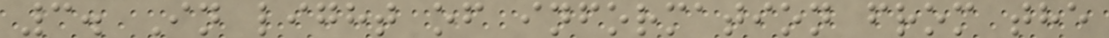3. In light of information from the
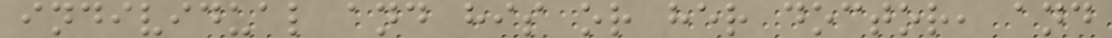individual and his or her doctor, and
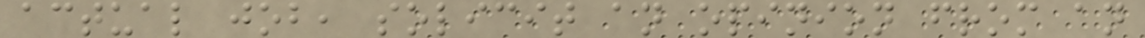actual job, solicit an opinion from an
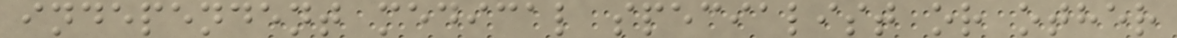independent medical specialist or other
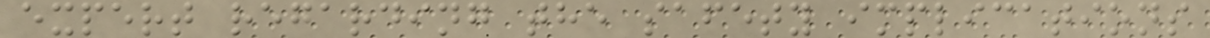expert regarding the safety implications
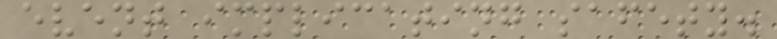event implicating safety.
